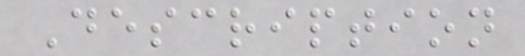Description
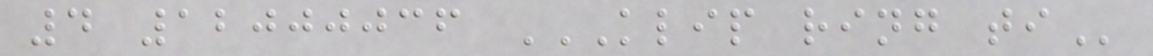4 12000036 KLIP RING TI
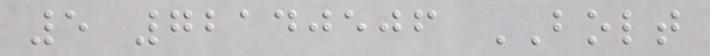5 72140506 BOLT
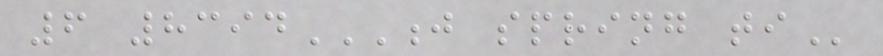6 8394J SPRING TI
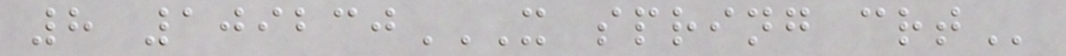8 109230X SPRING CRT
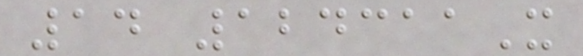14 124311X
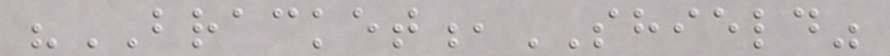"BRACKET,SHIELD"
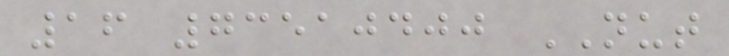16 73510400 NUT
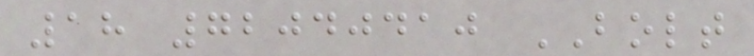18 72040410 BOLT
